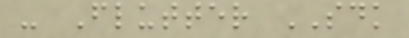- Flutter SDK
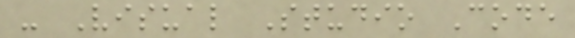- Visual Studio Code
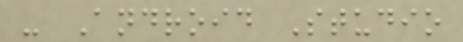- Android Studio
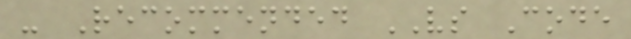- Recommended VS Code
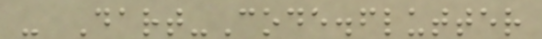- Dart-Code.flutter
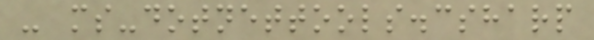- ms-dotnettools.csharp
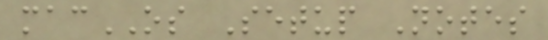macOS Setup Notes
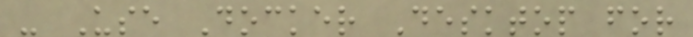- Use Docker Desktop for
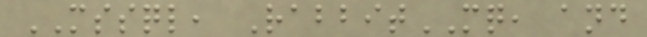MSSQL, RabbitMQ, and
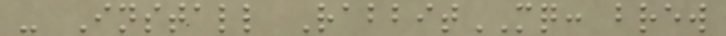- Install RabbitMQ: brew
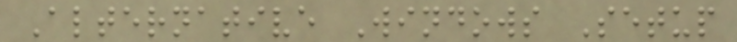Alternative Windows Setup
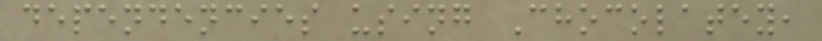dependencies using Chocolatey,
